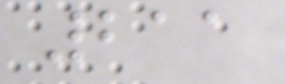211
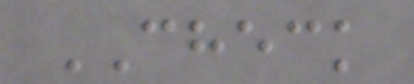CHECK
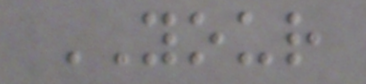YOUR
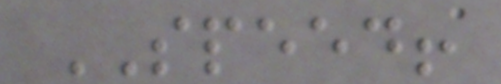SPEED!
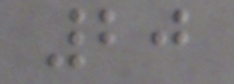20
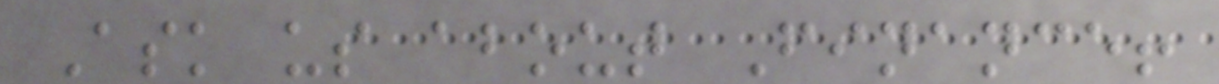Ask us about Finance!
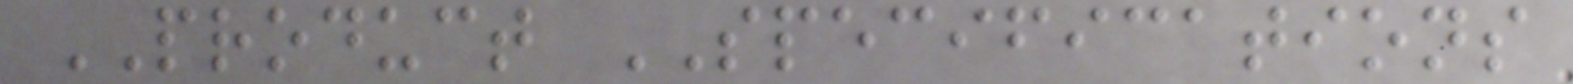PRODUCT SPECIFICATIONS
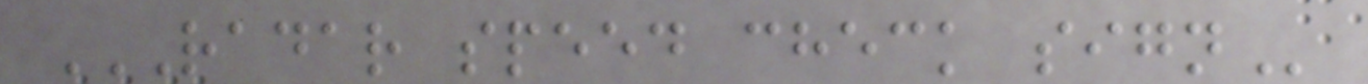RADAR SPEED CHECK SIGN
